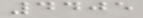4405
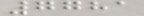7781
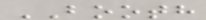BOOTH
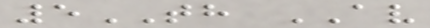5TH AV
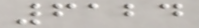6124
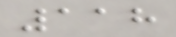118
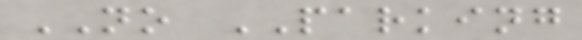NO PARKING
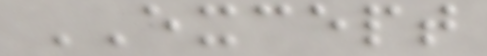EXCEPT
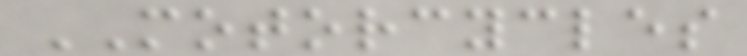MOTORCYCLES
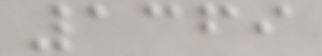1369
